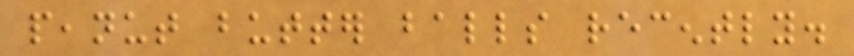peanut butter balls recently.
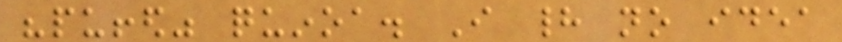"puffed" quinoa. I had no idea
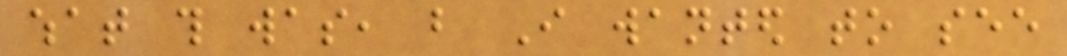what this was, but I wanted to see
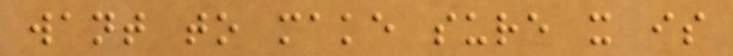want to make sure it is
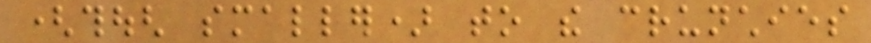(though smaller) to the crunchies
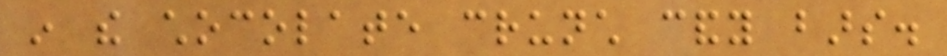in the chocolate crunch candy bars.
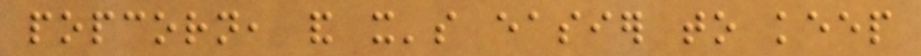popcorn, and it's easier to keep
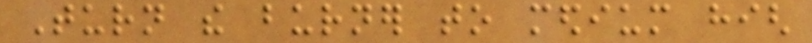Turn the burner to medium high
